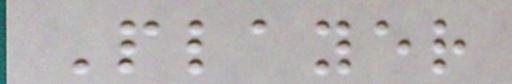Player
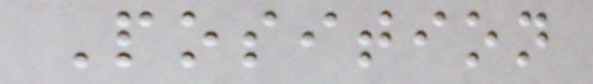Position
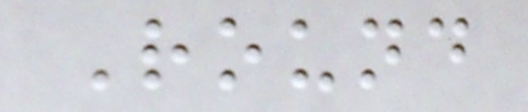Round
